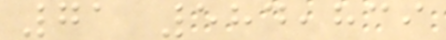71 584,839
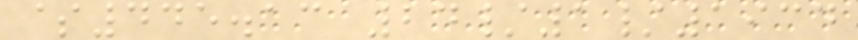$445.13 24/1/1934
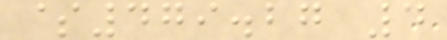$479.27 4
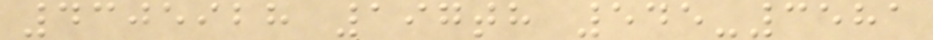4305928 197th 545-3581
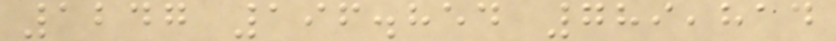1247 196.854 789,814
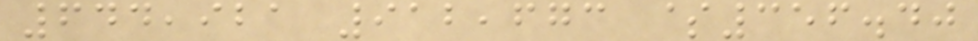644,921 912,673 $356.40
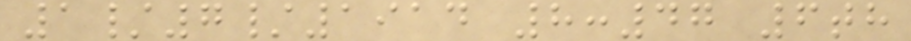1/7/1914 8:47 6th
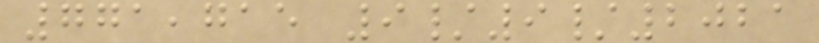771,715 9/9/2021
